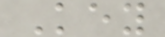Key
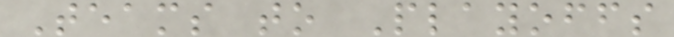Teams to Playoffs
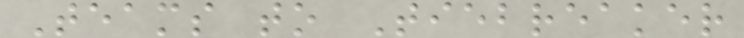Teams to Tiebreaker
